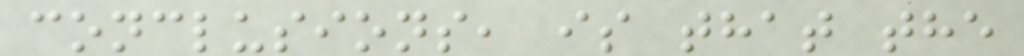conclusions, is that the
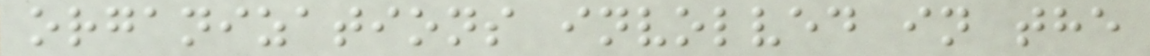organizations involved in the
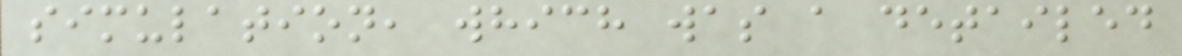simulation, which was a detailed
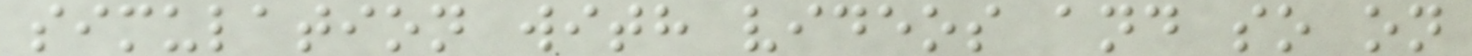simulation with videos and so on
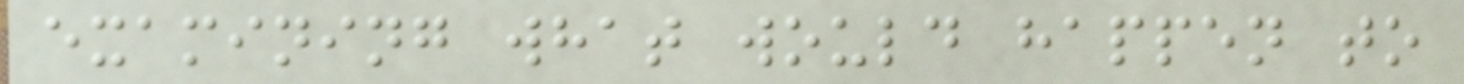examining what would happen to
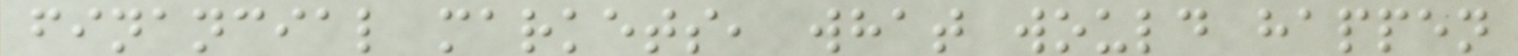financial markets, what would happen
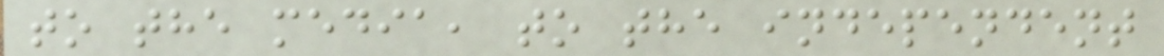to the media, to the independent
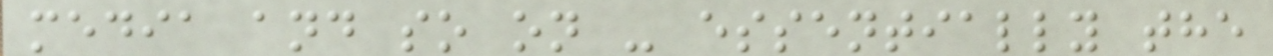media and so on - essentially the
